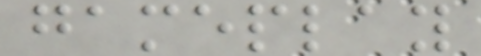gameplay
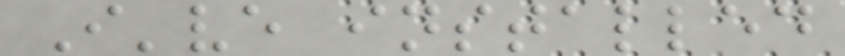I've installed
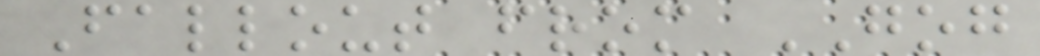Fallout from GOG
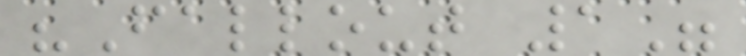"Fallout 1"
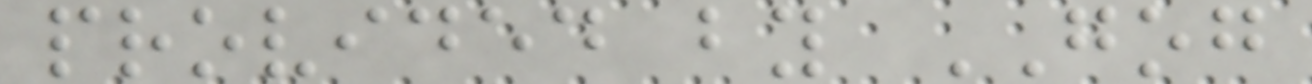provided by GOG
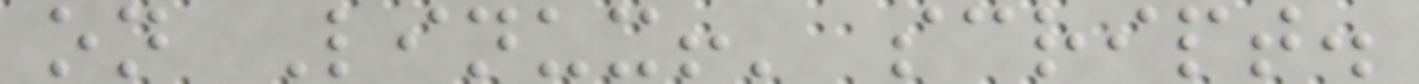on Linux!' script.
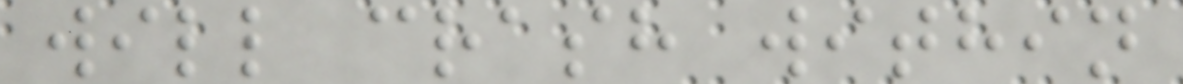will crash within
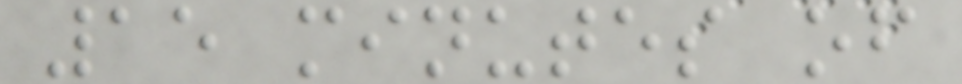15 minutes of
